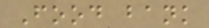Food bank
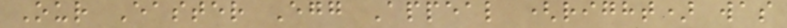Our Easter Egg Appeal (right) was
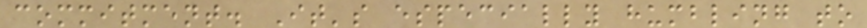commitment. It's especially humbling to
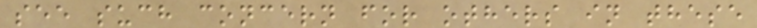see such concern for others in these
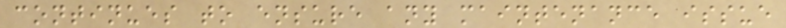continues to ensure any maintenance issue
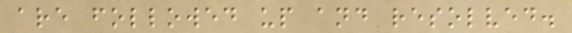are followed up and resolved.
